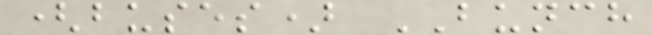(buses) BUNCH
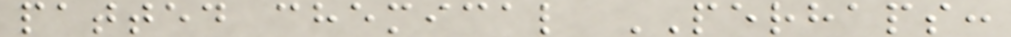patted chemical PERHAPS:
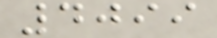4099
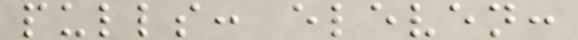pulls: eleven:
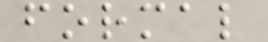formal
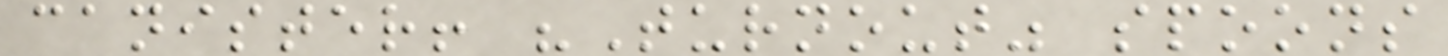canister! "Turnout" spoons
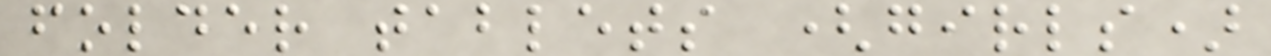folder tablets (girls)
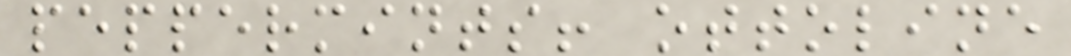peppermints! ottoline
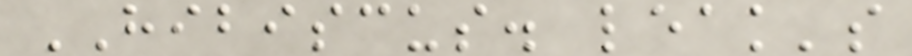HIBISCUS. leak's
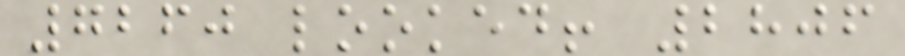7260 looked! 2806
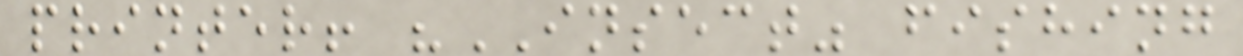printer! "INSECT" fishing
